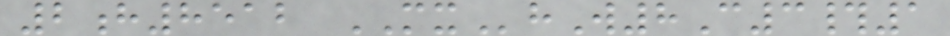2h8512 MXhW8C3#1
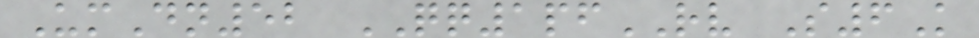UmDn52 QQ1pfRV S6K
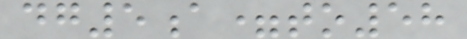dg5a=to58
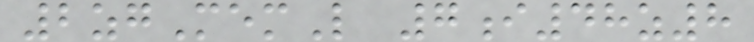2zgMemL 7i48z8
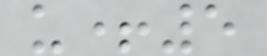u+5
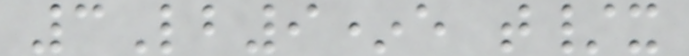3Lb9*e t/x
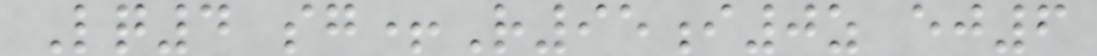Lq4 sg+R95i0z ej6
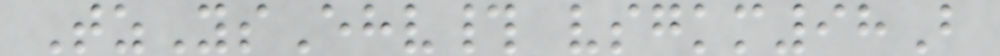TzYsEhv# vsgkm98B
